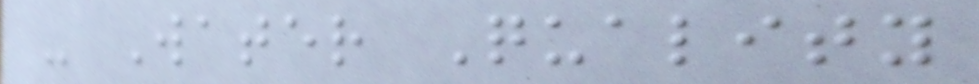- Water Quality
